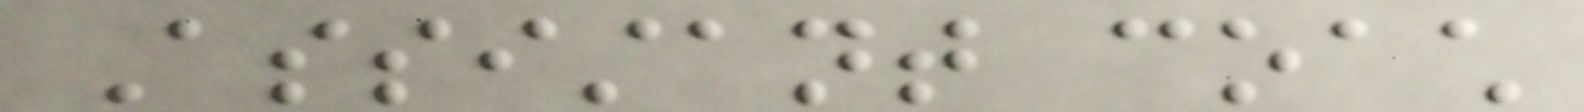Assistant coach
